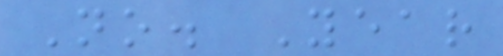No. Year
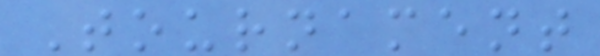Tournament
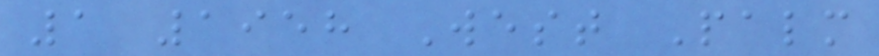1 1958 West Palm
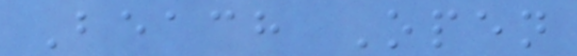Beach Open
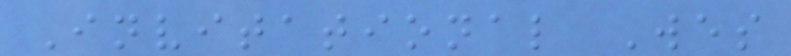Invitational Wes
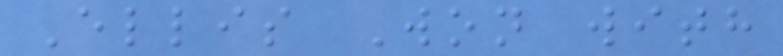Ellis Won with
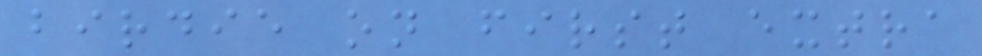birdie on first extra
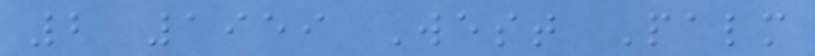2 1959 West Palm
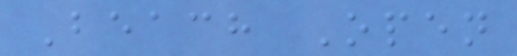Beach Open
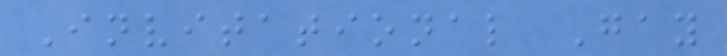Invitational Gay
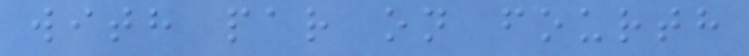with par on fourth
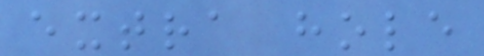extra hole
